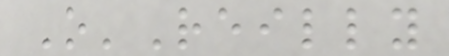O'Reilly
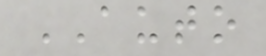AUTO
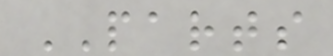PARTS
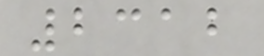2312
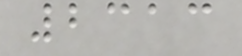2313
